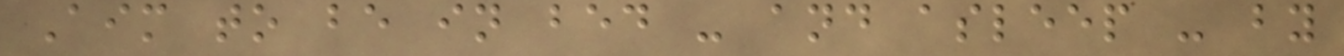Aim to be in bed - and asleep - by
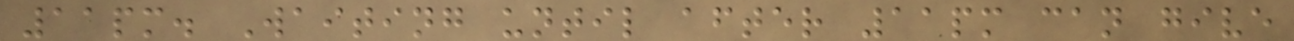11pm. Waiting until after 11pm can give
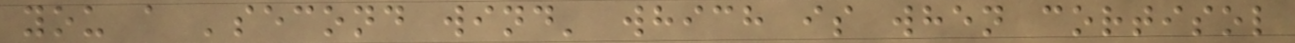you a 'second wind' which is when cortisol
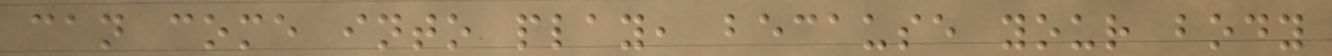can come into play, because your body
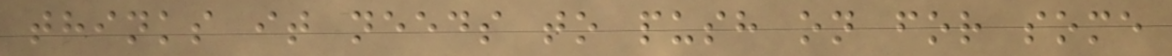thinks it needs to push on for some
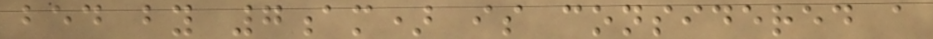bed by 7am) is considered a
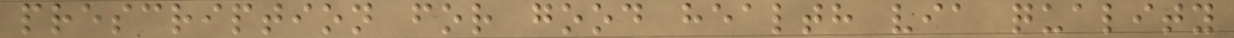prescription for good health via quality
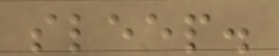sleep.
